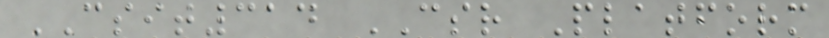CSIT314 CSR Platform
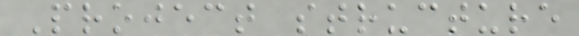Project structure
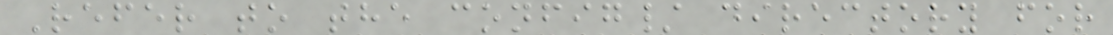Refer to the config/ directory for
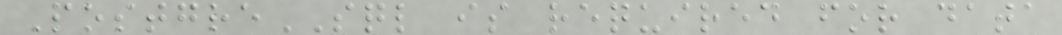PostgreSQL is required for data
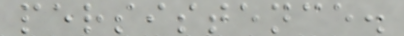persistence.
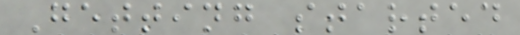Getting started
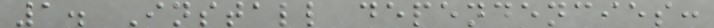1. Install dependencies:
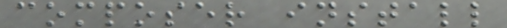composer install
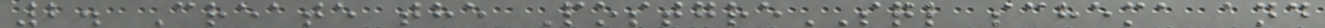2. Create the PostgreSQL schema and
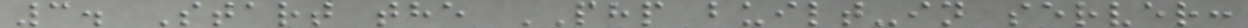3. Start the PHP built-in server:
